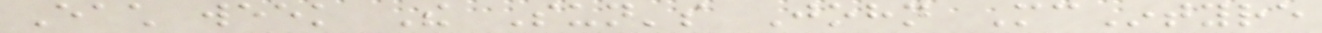Each week The Sun's John McIntyre
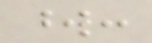word:
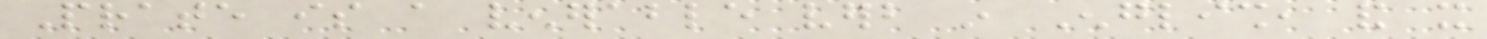Prate is a venerable verb in English, and it
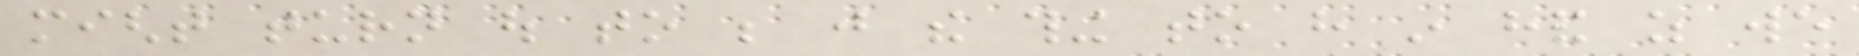might turn out to be just the thing to have in hand as we
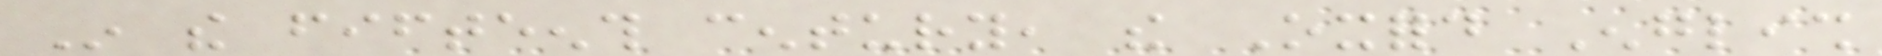In the fifteenth century, the Oxford English
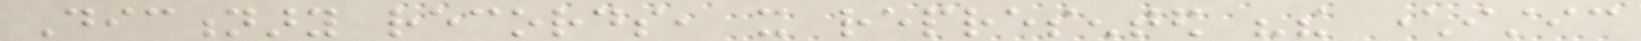Dictionary records, it represented "the characteristic
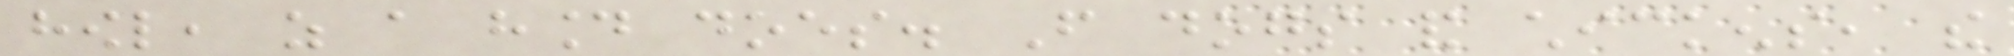howl, as a hound does. From dogs and chickens, the
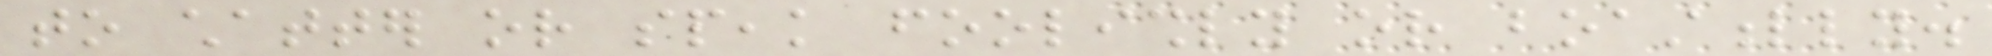to chatter or speak foolishly or boastfully.
